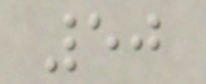50
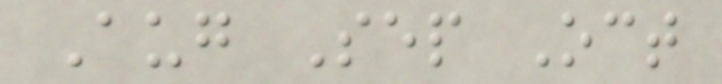Aug Sep Oct
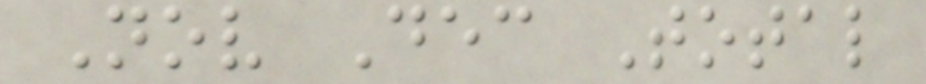Nov Dec Total
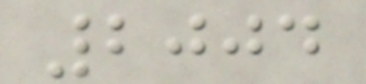2004
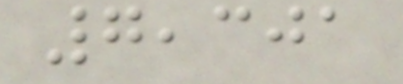7,301
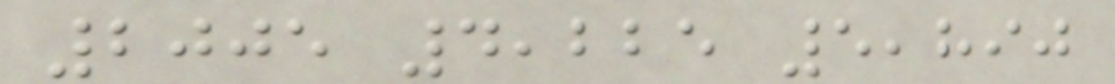2005 4,225 5,890
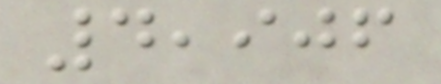4,906
